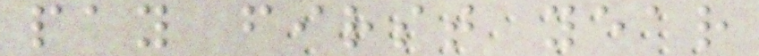pay first year
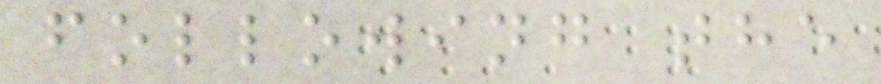following the
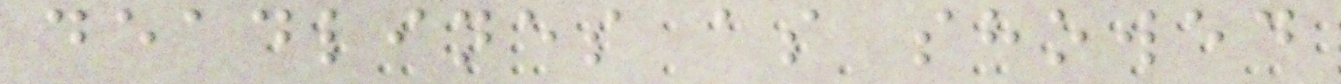deadlines as showed
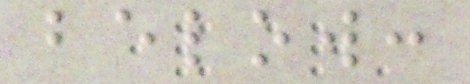below:
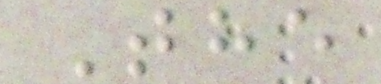The
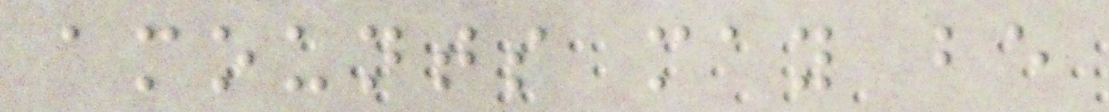amounts may be
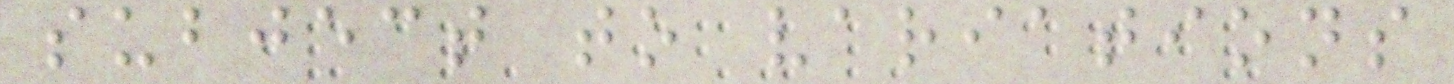subject to variations
